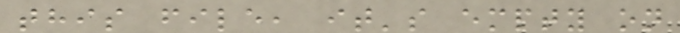this file, it's empty on
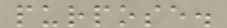purpose.
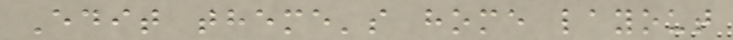Edit theme's home layout
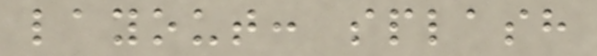layout: splash
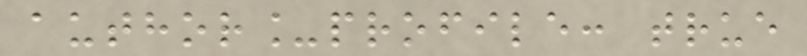author_profile: true
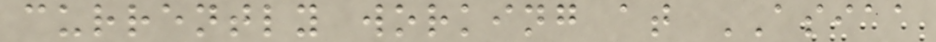currently working at ASIAA
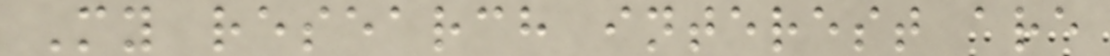My research interest are
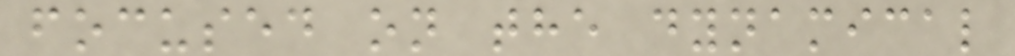focused on the dynamical
